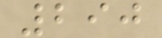290
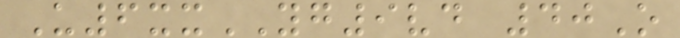U6xxYG9vd 40O
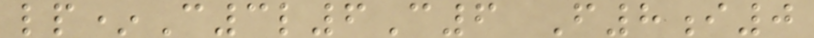lp*C3l6C6 F8i0
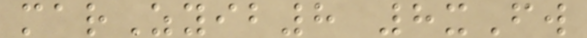marZyib8 8xFw
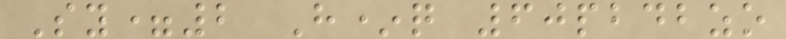Sy=2 H*q 60pbdbzo
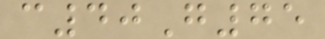c40G75
